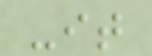-it
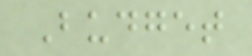Budget
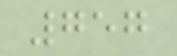757
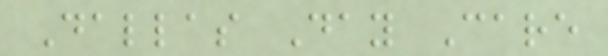Dallas Day Care
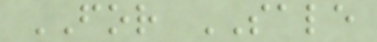FOR SALE
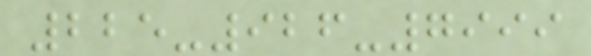225-926-7999
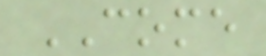COME
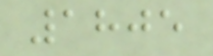1805
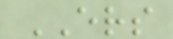ERS
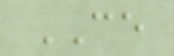CE
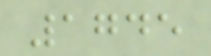1745
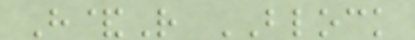H&R BLOCK
